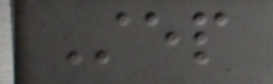Step
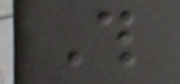This
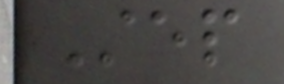Step
